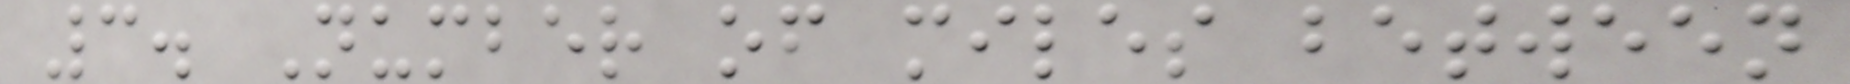3. Number of miles between
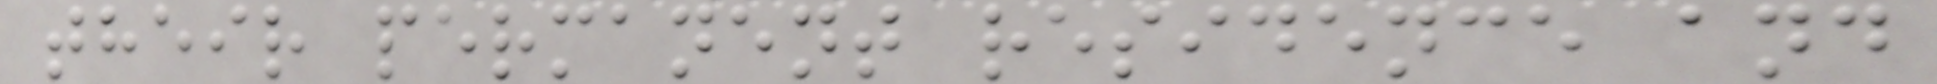their permanent residence and
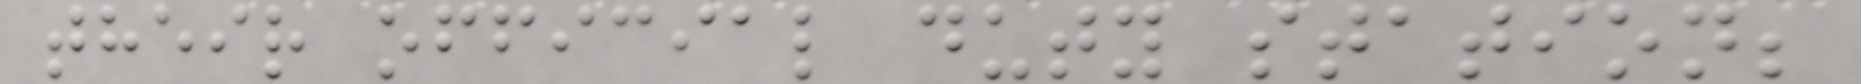their official duty station;
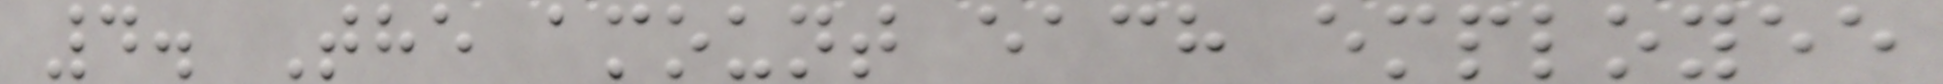4. The amount each employee
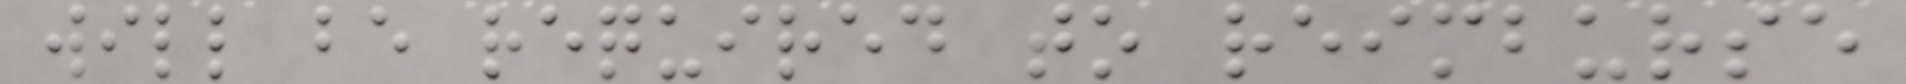will be required to reimburse
